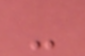-
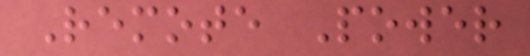Remote Power
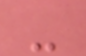-
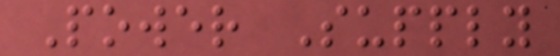Power Supply
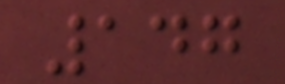147
